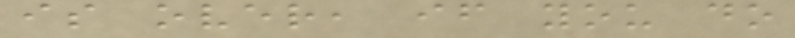is over, if you do
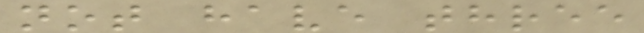not have three
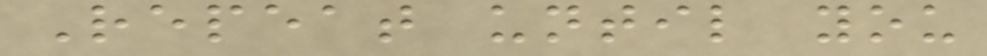Repeat until you
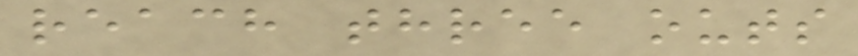reach three outs
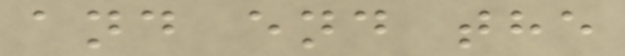and end the
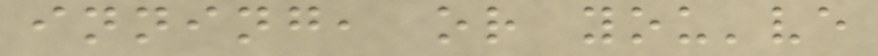inning, or you've
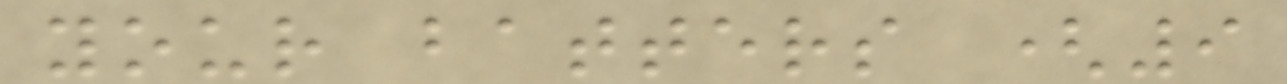your batters (9
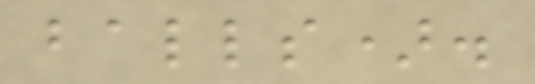balls).
